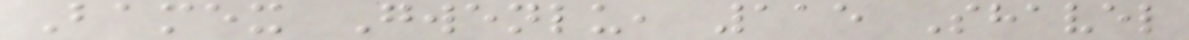Bamex Gwenlu, 115 Shavel
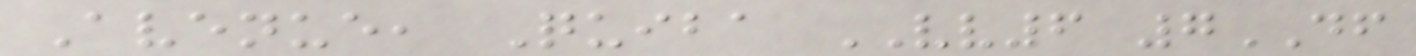Avenue, Quiba VV6 7DF
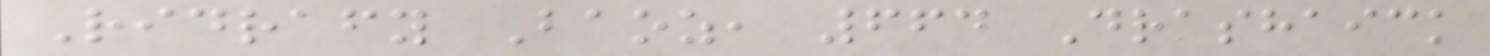Ridrafy Baoz, 664 Drashaick
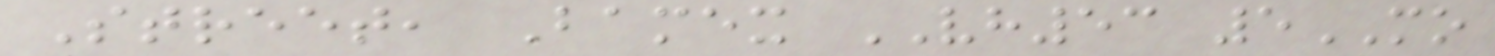Street, Bamex VH53 5MO
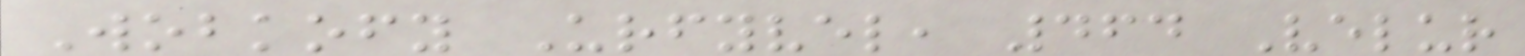Wobkofy Urfyvel, 464 Velur
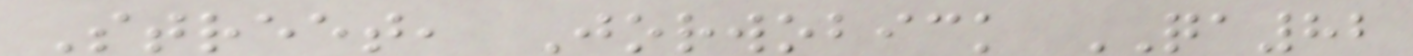Street, Jorwobick QA82
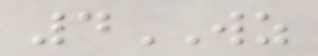4WZ
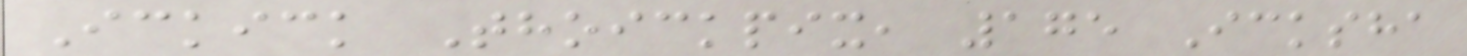Ickick Thoickpix, 175 Icksha
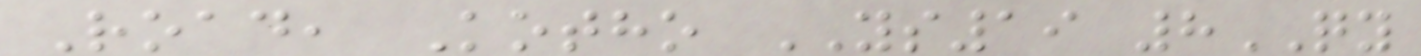Road, Kotho YS19 8QY
